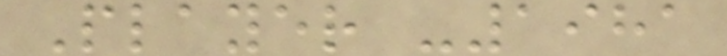Player -1981
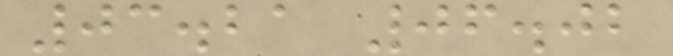03.21 06.02
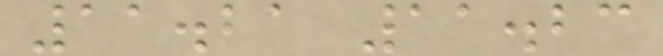11.21 11.23
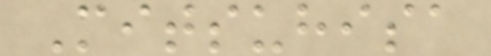Mitsuhisa
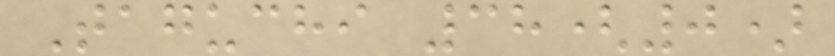Taguchi 38(0)
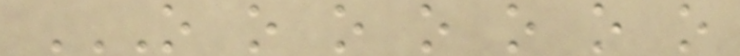O O O O O O O
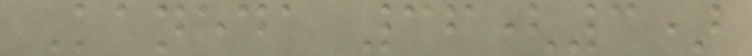Kaneda 36(3)
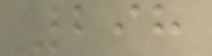298
